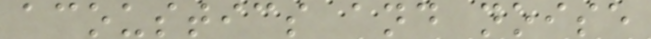acoustics and noise
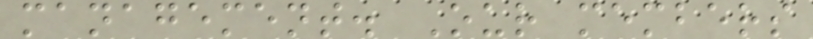management. Our members
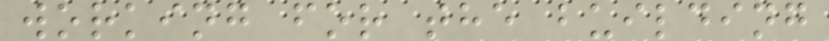working for the building
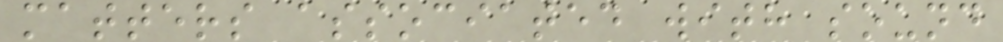matters associated with sound
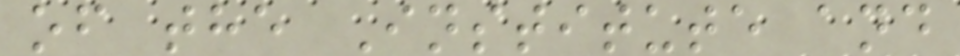of the Institute and
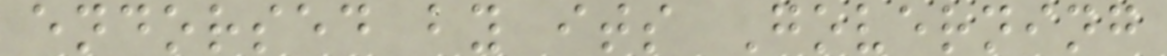endorsed by its Governing
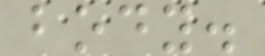body.
